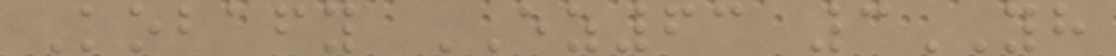Kobafy EZ63 3YH
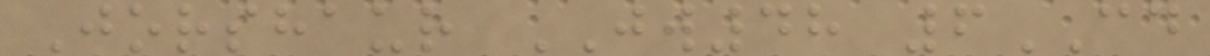Jorshaur JW48 6CD
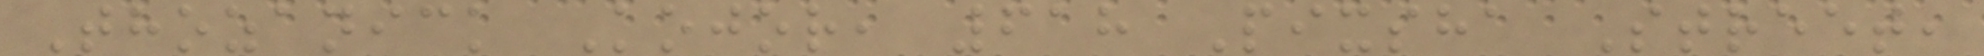Thozanick Kojor, 618 Pixsha Street,
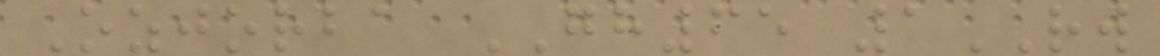Ozjorba GH65 1RW
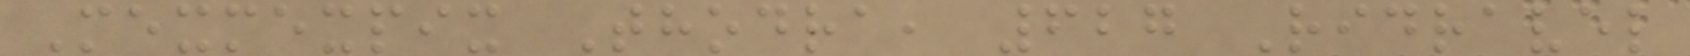Mexmexpix Thodra, 627 Ridravel
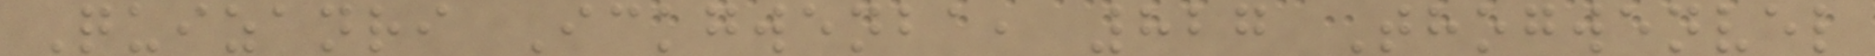Quizanri Ickgwenba, 827 Thogwenvel
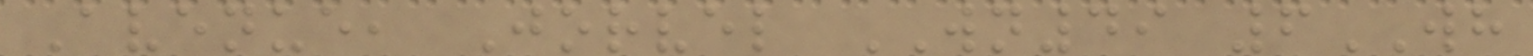Avenue, Jorvel WN49 6WH
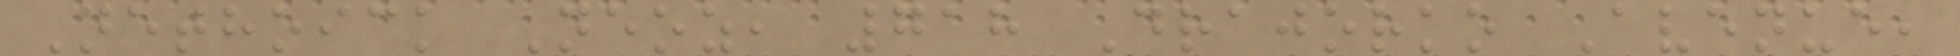Nethoick Neoz, 718 Drajorko Avenue,
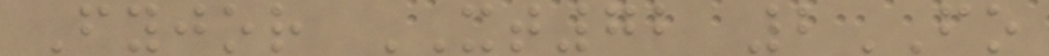Fyjor XT72 2FO
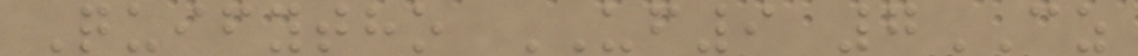Quifytho UF9 7CZ
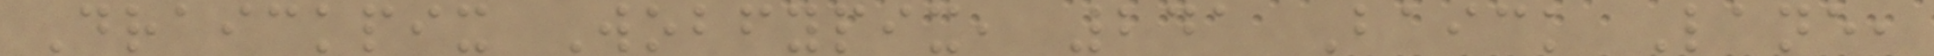Draickpix Wobfypix, 241 Baick Lane,
